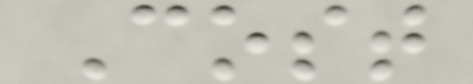Cost
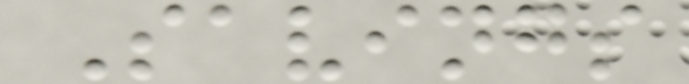Savings
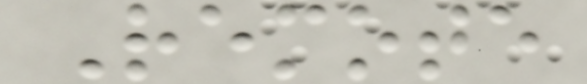Remote
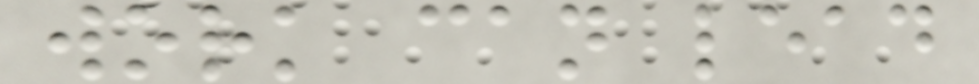work can lead
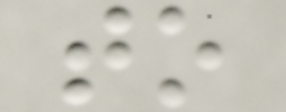to
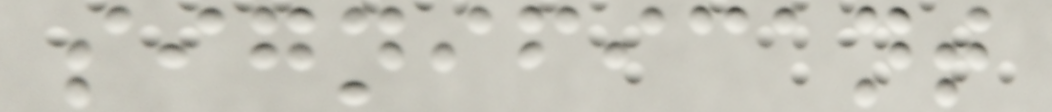significant
